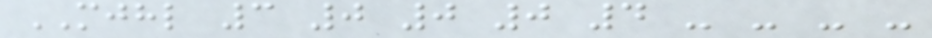MJHL 3 0 0 0 4 - - - -
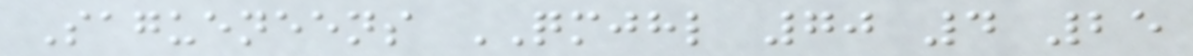Sagueneens QMJHL 70 4 25
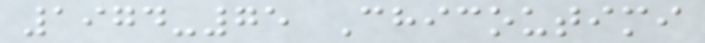1974-75 Chicoutimi
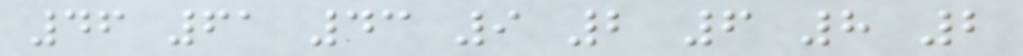46 61 43 9 2 6 8 2
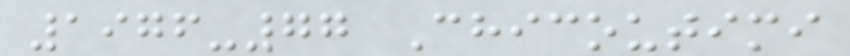1976-77 Chicoutimi
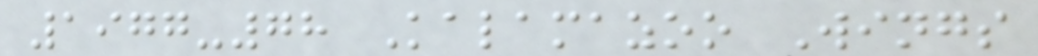1977-78 Kalamazoo Wings
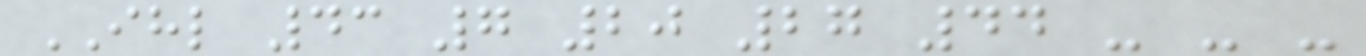IHL 43 7 20 27 44 - - -
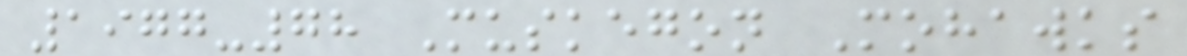1977-78 Muskegon Mohawks
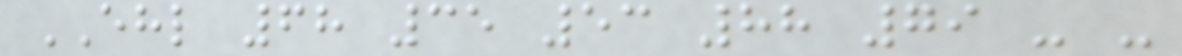EHL 68 35 53 88 79 - -
